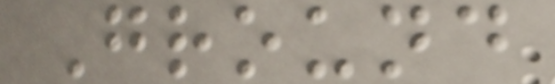Ground
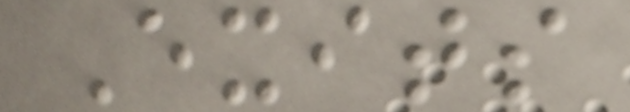Exits
